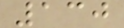130
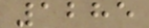1285
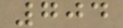704
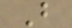B
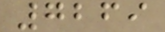7269
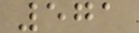571
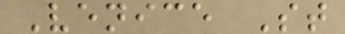Venice St
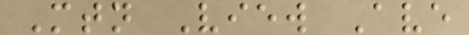Mtn View Ave
